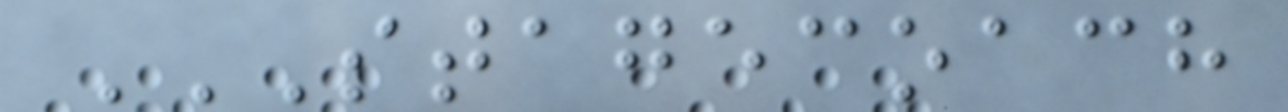STAGECOACH
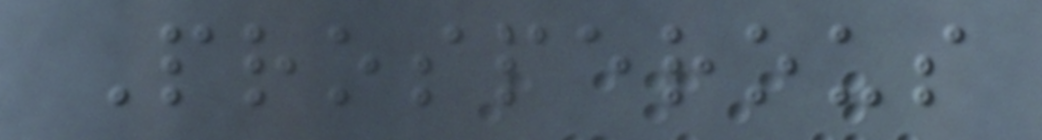Prosperous
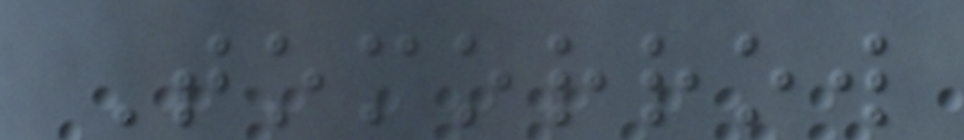Tomorrow
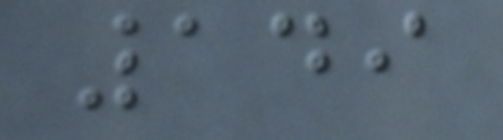149
